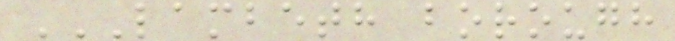LAMBETH BOROUGH
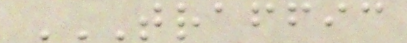TRAFFIC
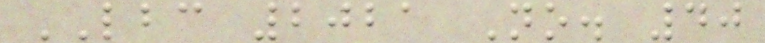LBC 2021 No. 40
